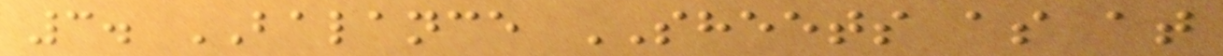3. BALANCE SHEETS as at
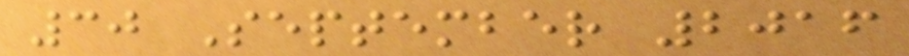30 September 2016
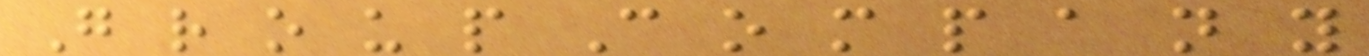G r o u p C o m p a n y
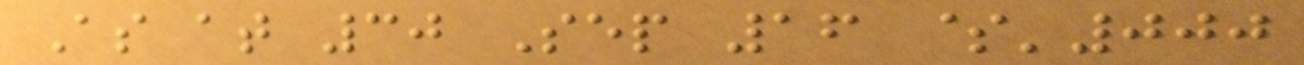As at 30 Sep 16 $'000
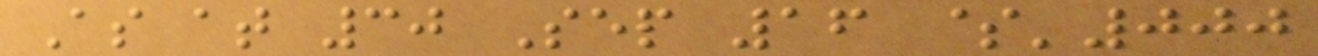As at 30 Sep 16 $'000
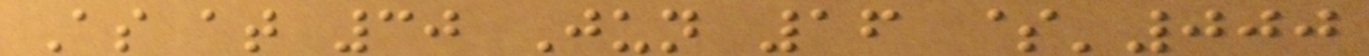As at 30 Jun 16 $'000
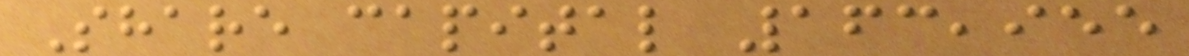Share capital 163,955
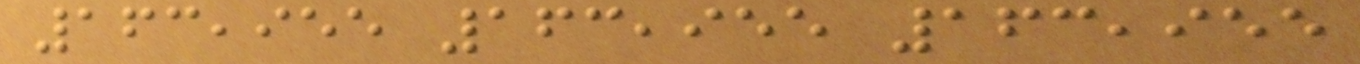163,955 163,955 163,955
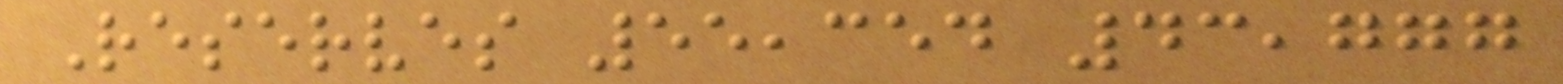Reserves 55,354 43,777
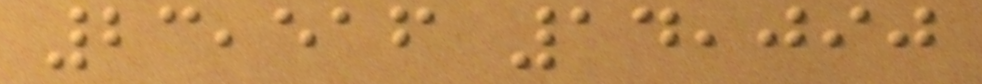23,516 14,090
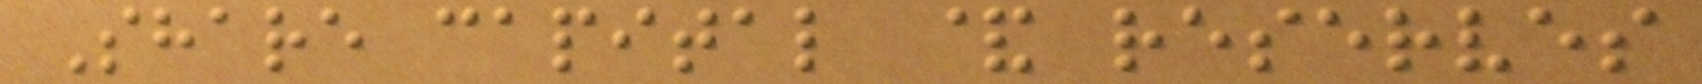Share capital & reserves
